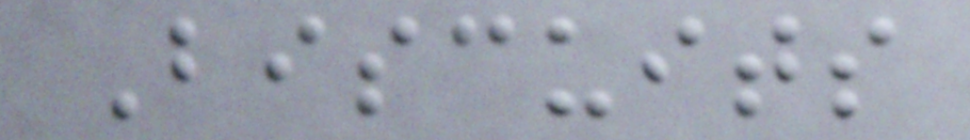Biscuits
